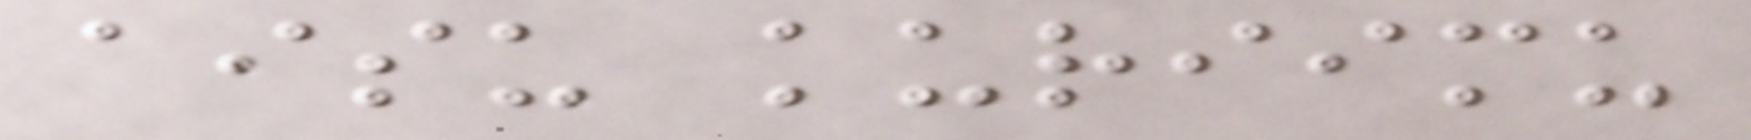aisu kuriimu
